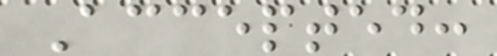Accepted:
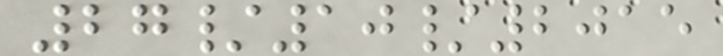27/10/2015
